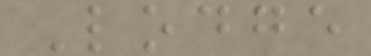Lodge
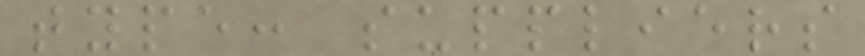type: suppliers
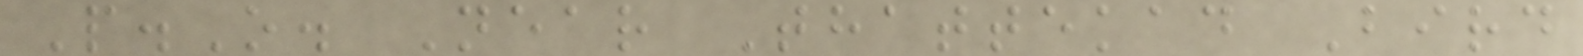P.O. Near Thattekad Bird
